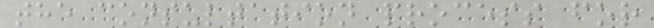the consultation process for
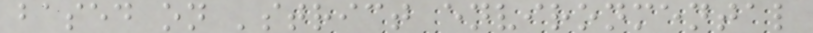based on 'strict environmental
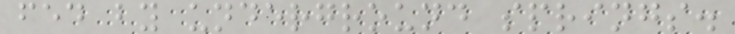fed by underground springs.
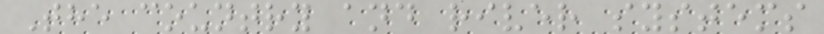The country and river systems
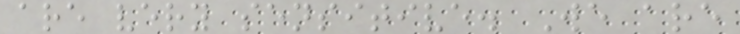are very sensitive. We are
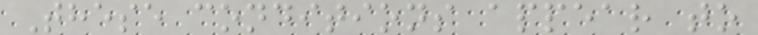These conditions appear to
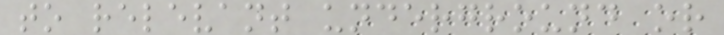to relevant underground or
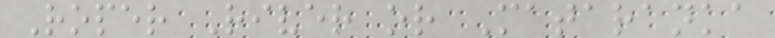Roper River or Mataranka
